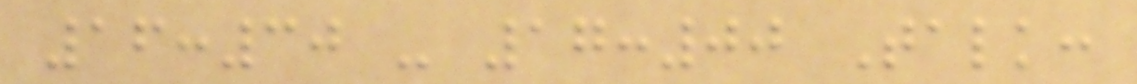16:30 - 17:00 Talk:
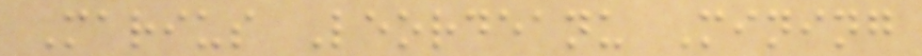Marius Leordeanu Mining
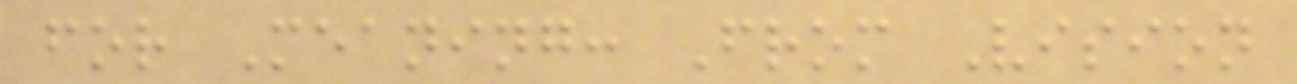for Meaning: From Vision
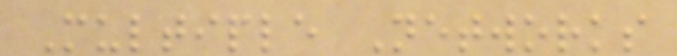Multiple Networks
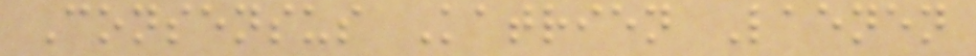Consensus Katrien Laenen
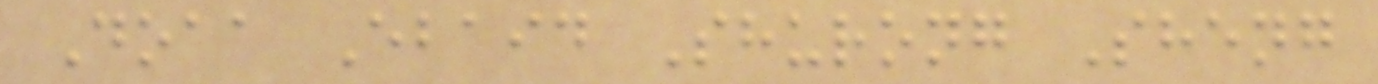Doaa Ebaid Shurong Sheng
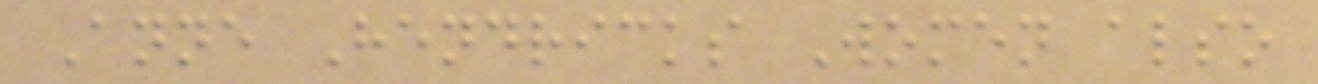Anne Hendricks Women also
